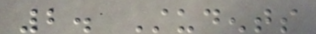2. Students
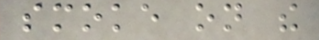smoke on the
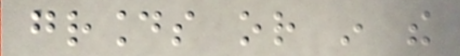grounds or in the
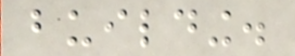building.
